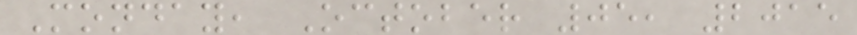Monday, October 05, 2015
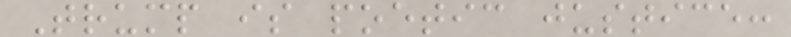Trump is poetic justice:
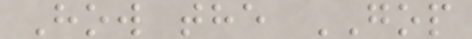How the GOP
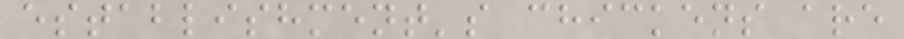establishment's chickens are
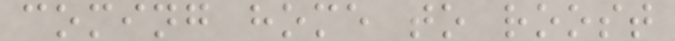coming home to roost
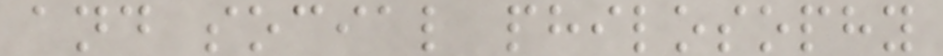and social philosophy
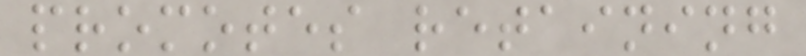promotes retaining
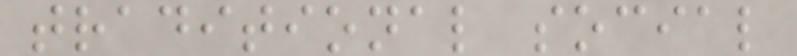traditional social
